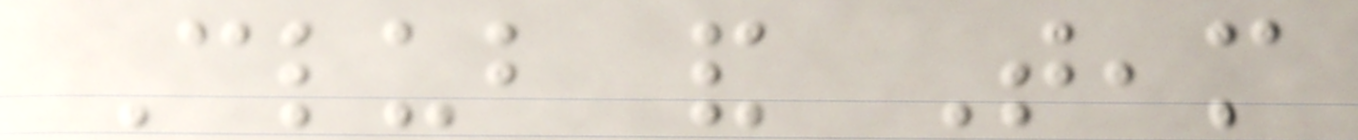Club and Team
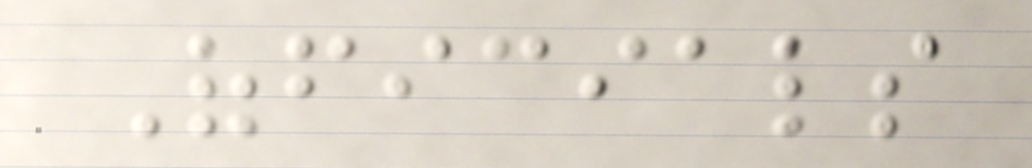Officials
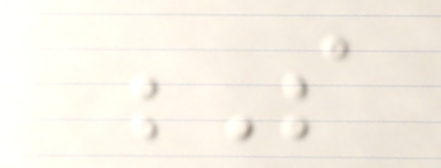S
